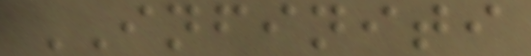INFINITI
